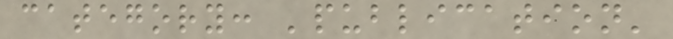category: 'publication'
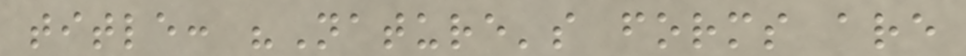title: "Nature's forms are
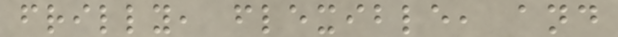frilly, flexible, and
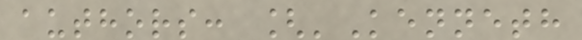authors: ['Kenneth
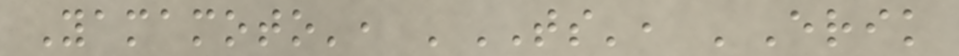Yamamoto', 'TS', 'Erik
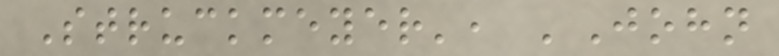Struckmeyer', 'John
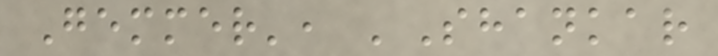Gemmer', 'Shankar
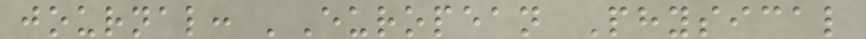journal: 'European Physical
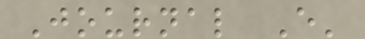Journal E'
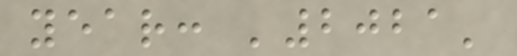year: '2021'
